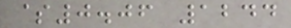$0.06 1244
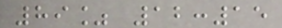89% 12:15
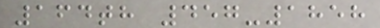164th 457-1858
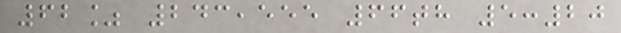62% 243,555 66th 5:20
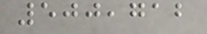500,712
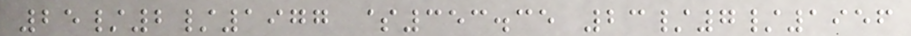25/2/1977 $353.35 23/7/1956
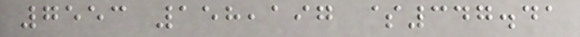7553 158,197 $347.41
